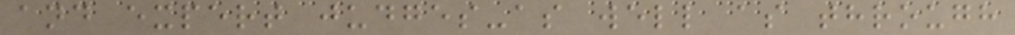and expert judges-as well as through
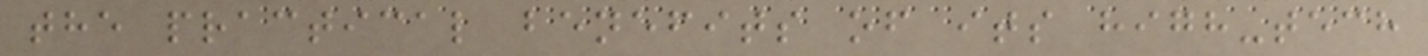the practical benefits of its high-tech
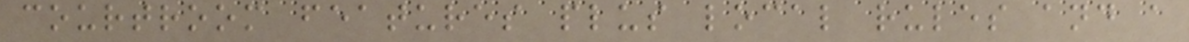courtroom features plus local rules and a
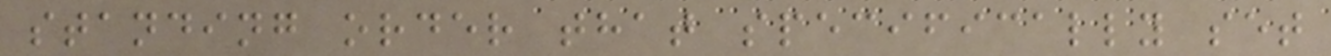standing order that specifically set
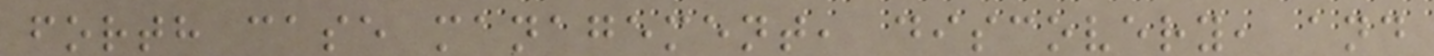forth case management, discovery, and
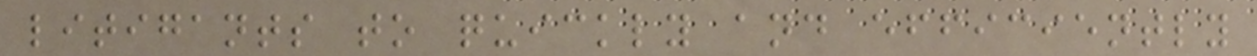litigants to quickly and efficiently
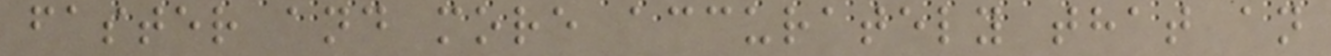faster and more accurately that an
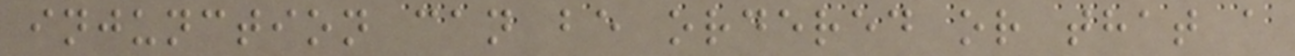injunction can be ordered or that a
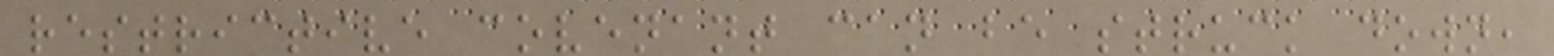restrictive covenant can be struck down,
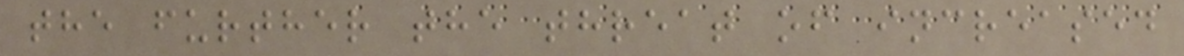the further the threat of increased
